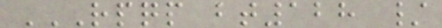RPQP BT128 /
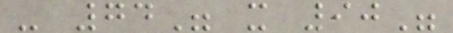- 74" x 90"
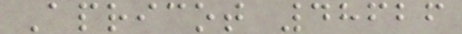Apricot 48626
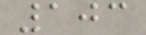103
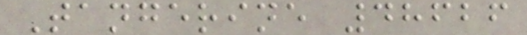Tangerine 48626
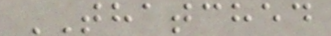THATCHED
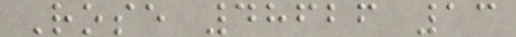Rose 48626 13
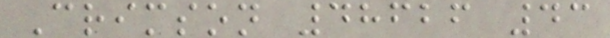Crimson 48626 43
